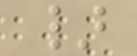}
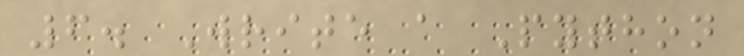6. Write a Python
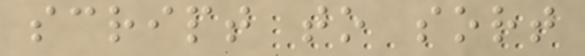script to sort
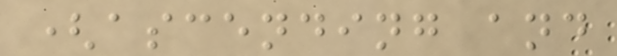(ascending and
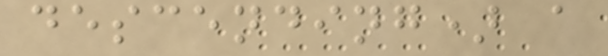descending) a
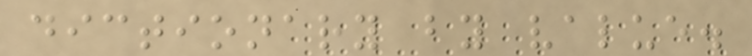dictionary by value.
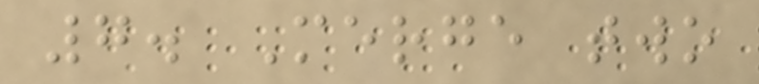7. Merge two
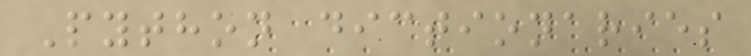Python dictionaries
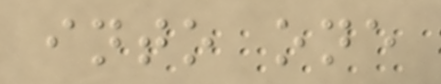into one
